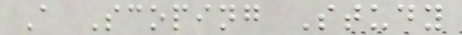A Scoping Study
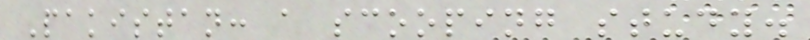Pakistan: a scooping study.
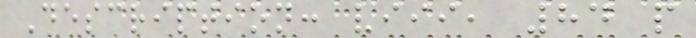Description: viii, 84 p
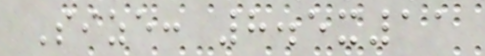Size: 8.5x11
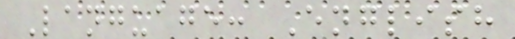Language: English
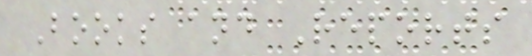Books and Reports
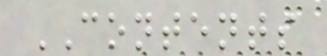CONTENTS
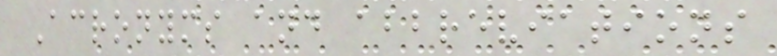Acronyms and abbreviations
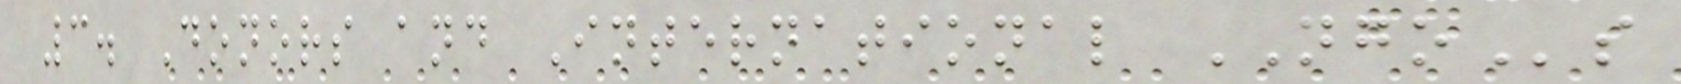3. Donors and International NGOs
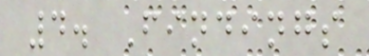4. Findings
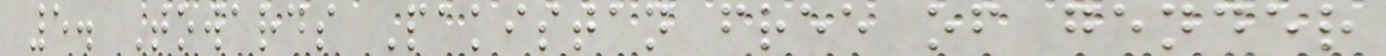5. Towards Pakistan free of gender
